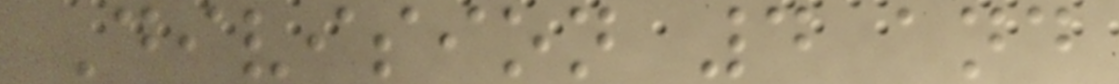Division 4 and
